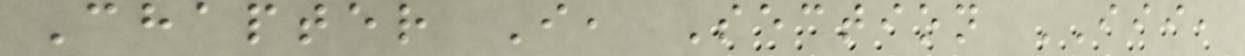Chapter I, Section III,
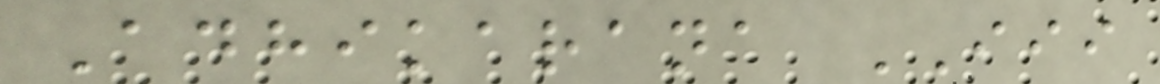Adhikarana III
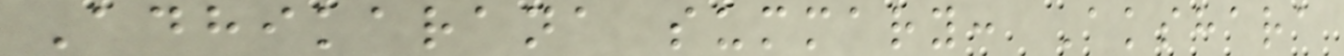Adhikarana summary: Akshara
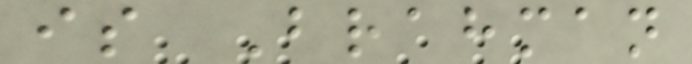is Brahman
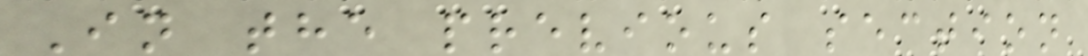In the previous section
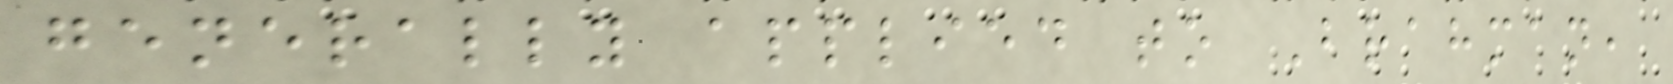generally applied to Brahman,
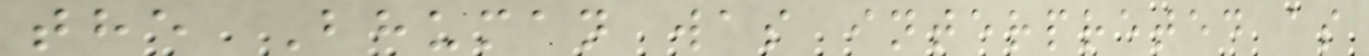the Bhuman was interpreted as
